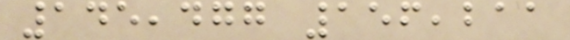145,477 156,211
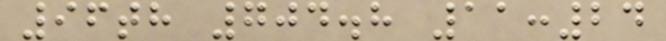96th 704.8 11:24
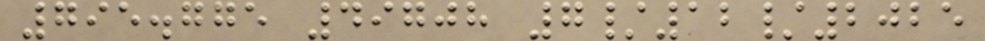795.775 49708 7/12/2025
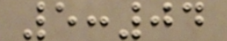5:04
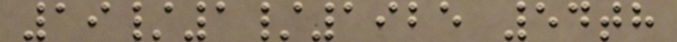19/1/1925 54th
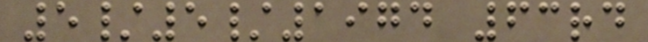5/5/1974 63rd
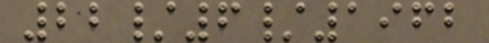22/6/1962
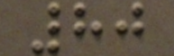80
